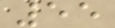55
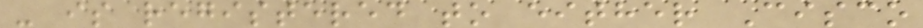- is registered to either Cisco
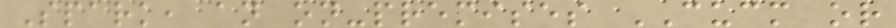Spark, an on-premises CUCM or
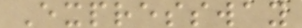Expressway
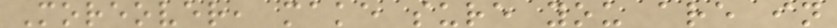Moreover, make sure you are in
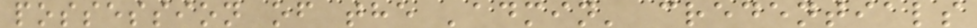possession of the 'admin' credentials
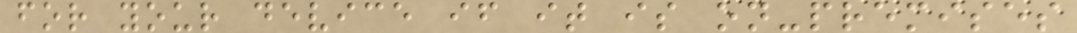for your device if it is on-premises
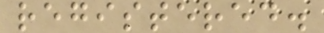registered.
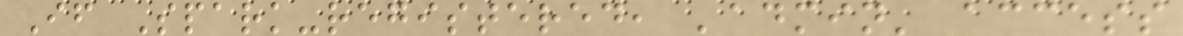If Spark-registered, 'admin' access
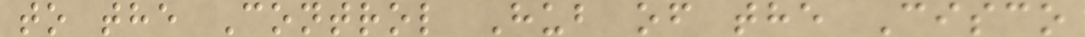to the Control Hub of the Cisco
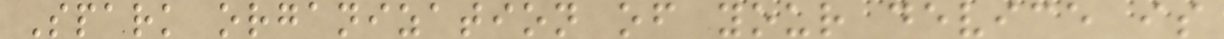Spark organization of your device is
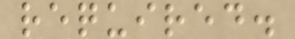required.
